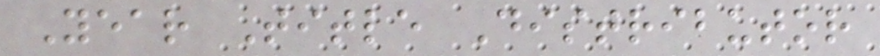Year Title Distributor
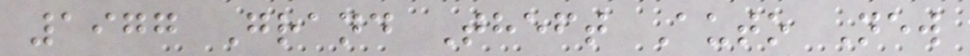1977 Grand Theft Auto New
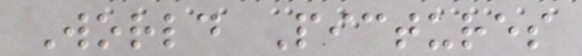World Pictures
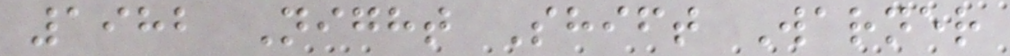1982 Night Shift Warner
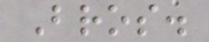Bros.
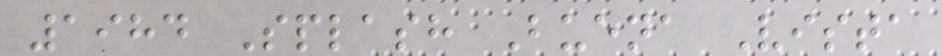1984 Splash Buena Vista
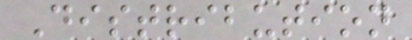Distribution
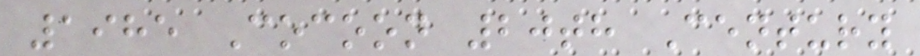1985 Cocoon 20th Century
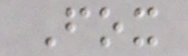Fox
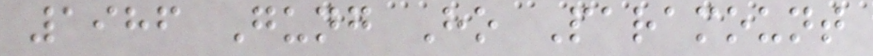1986 Gung Ho Paramount
